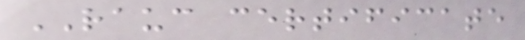RAUC certificate
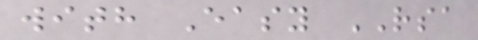with Easy RSA
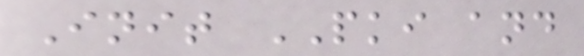Init PKI and
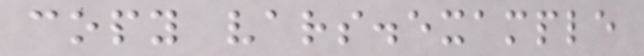copy vars.example
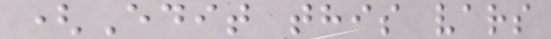(Edit this vars
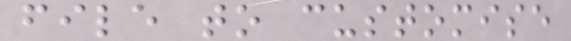file to customise
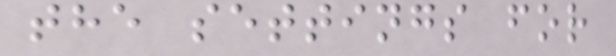the settings for
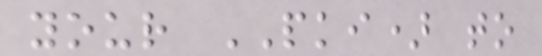your PKI) to
